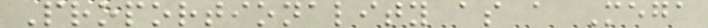Proportionality as a Mega
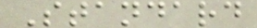Standard
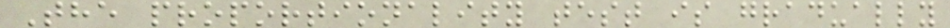The proportionality test is gradually
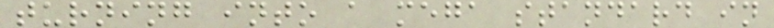turning into a mega standard in
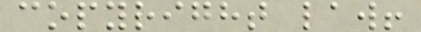copyright law!
